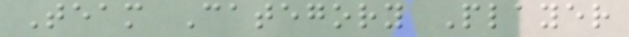Team Category Player
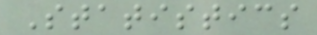Statistics
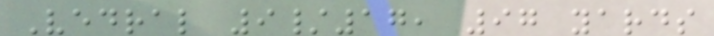Vedral 9/17, 97 yards
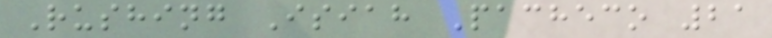Rushing Isiah Pacheco 21
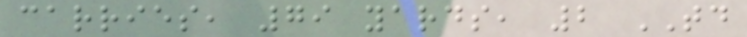carries, 79 yards, 2 TD
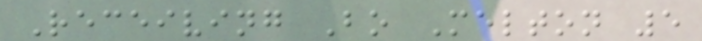Receiving Bo Melton 5
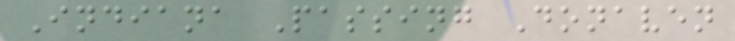Indiana Passing Donaven
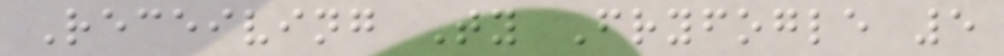Receiving Ty Fryfogle 5
